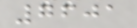7601
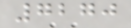7270
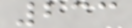233
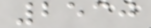2530
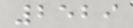2529
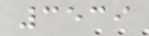3539
